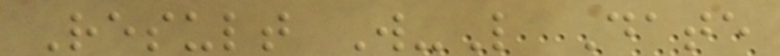Result W-L Date
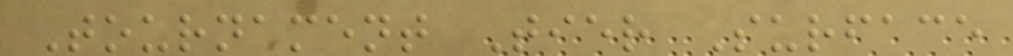Tournament Tier Surface
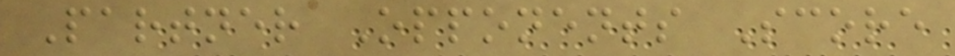Partner Opponents Score
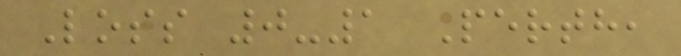Loss 0-1 Perth,
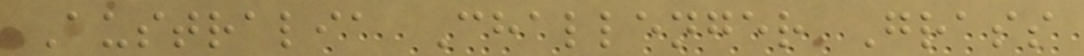Australia Challenger Grass
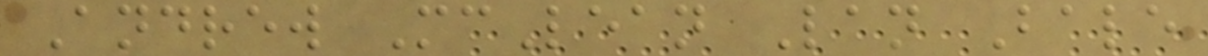Andrew McLean Lan Bale
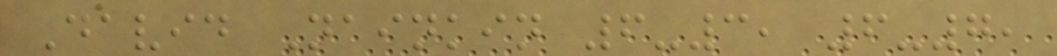David Nainkin 6-3, 6-7,
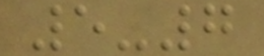5-7
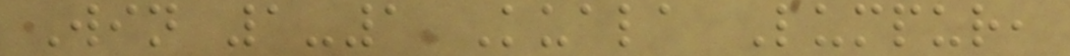Win 1-1 Kuala Lumpur,
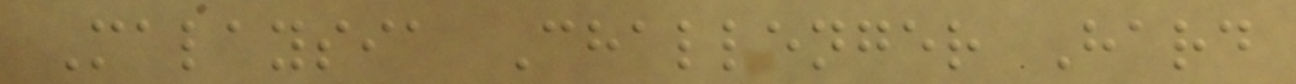Malaysia Challenger Hard
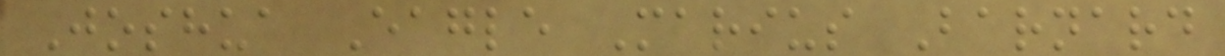Joshua Eagle Marius Barnard
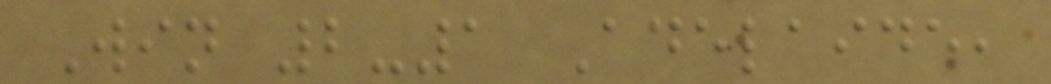Win 2-1 Adelaide,
